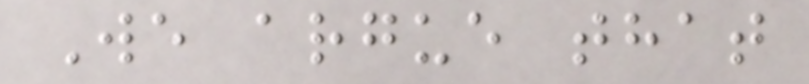We argue that
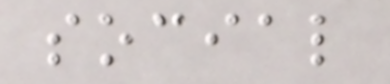social
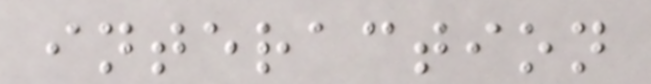interaction
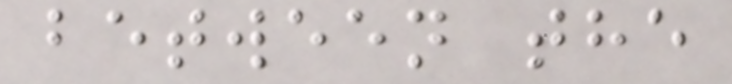between the
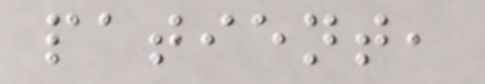patient,
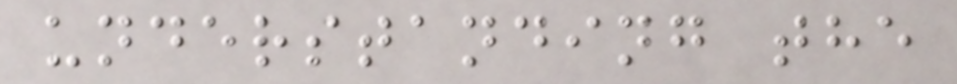understanding the
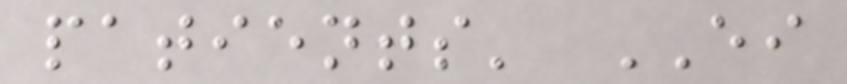patients' EI
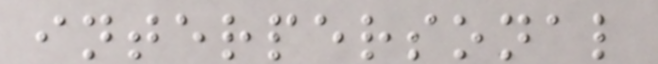interpersonal
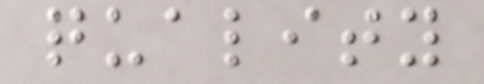quality
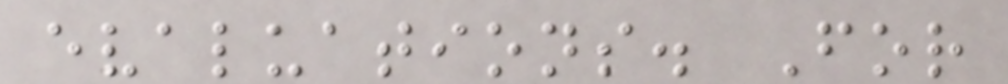evaluations. For
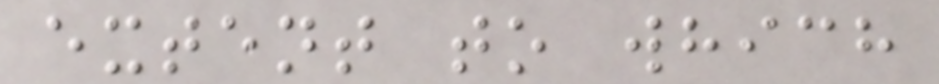extent to which
